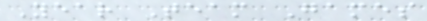Year Team Games
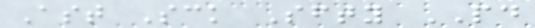Ast Sck Sfty PD
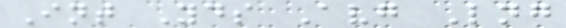Int Yds Avg Lng
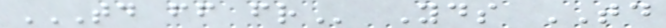TD FF FR Yds TD
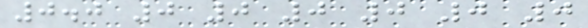0.0 0 0 0 0 0 0
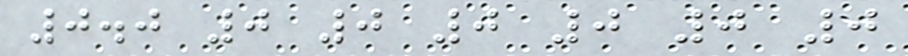0.0 0 0 0 0 0 0
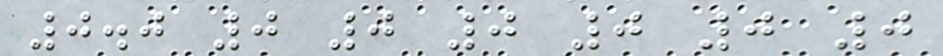0.0 0 0 0 0 0 0
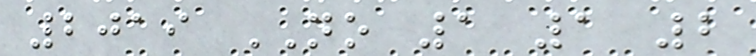2019 NO 1 1 2
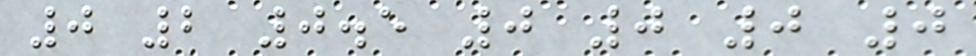0 2 0.5 0 0 0 0
